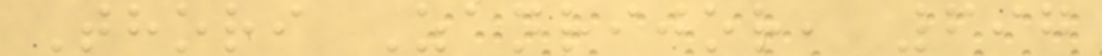Thori Zanrijor, 697
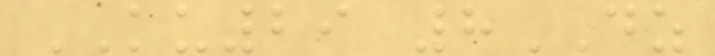KU29 8DZ
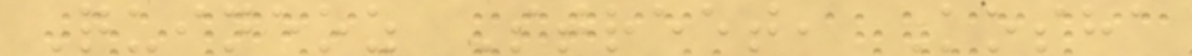Quineoz Street, Kosha
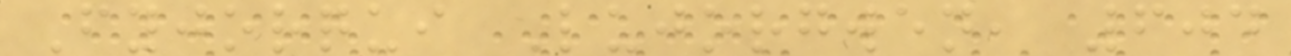Fyjorqui Lujorgwen, 604
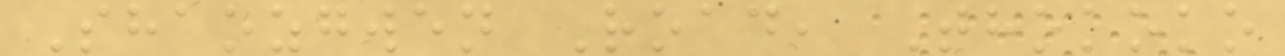Shaozgwen Road, Thokoko
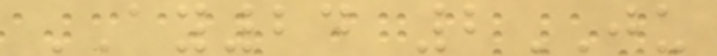AY24 2JU
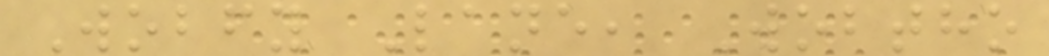Wobfy Lane, Wobtho
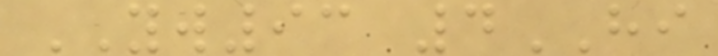YW93 4HI
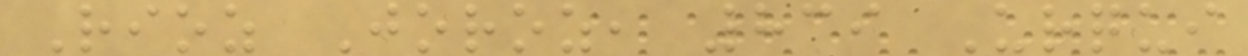Rioz Joroz, 839 Urqui
